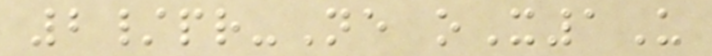2/pr-Ne oX1U
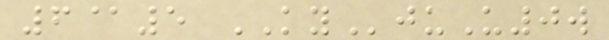6@5 KYjuU0w
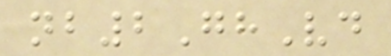nb2GhVd
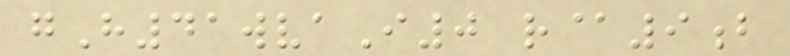gH41wvaI0 r@9b
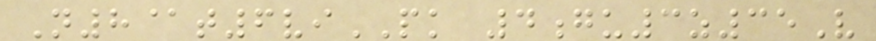N8@t6viPK 4gu3z35V
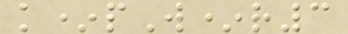k*pW*r3
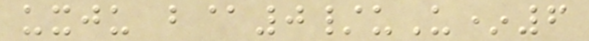uxju b@0/uU*6
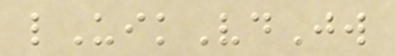lUikVdJw
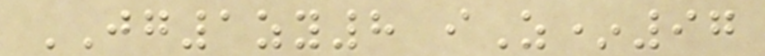JG1zy8 iZ*97
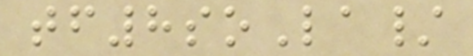tf8soLa/
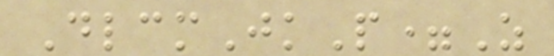DlcmJkP=Z
